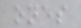ones
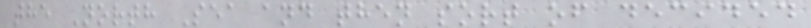the North Sea and then sort of decided
